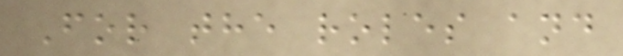For the roles and
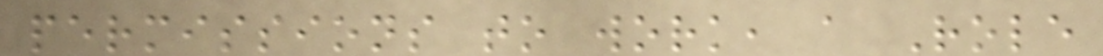permissions to work, a Role
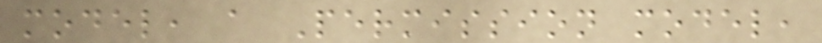model, a Permission model,
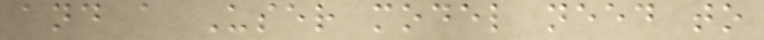and a User model need to
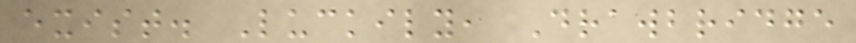exist. Luckily, Drawbridge
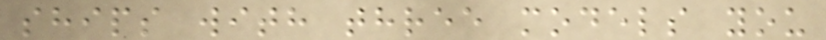ships with three models you
